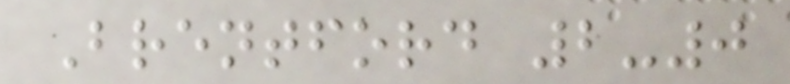Brentford 2-0
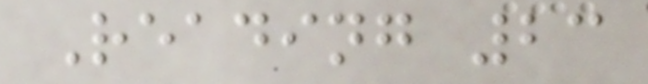Reading 23
